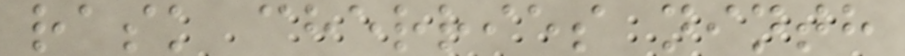rask cherries ninth
